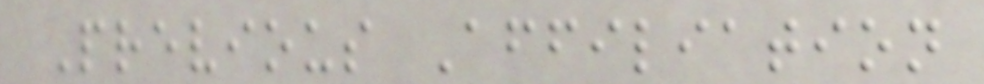Previous Affiliation
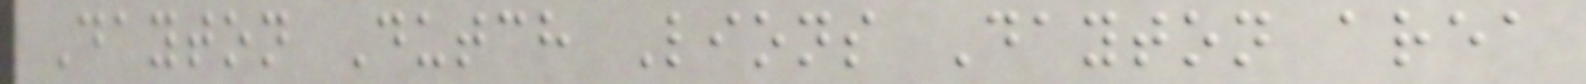Dayton Dutch Lions Dayton area
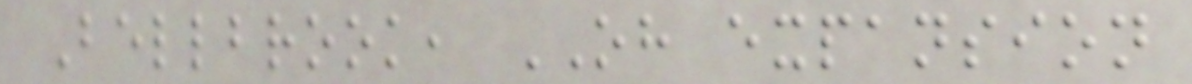Bellbrook, OH expansion
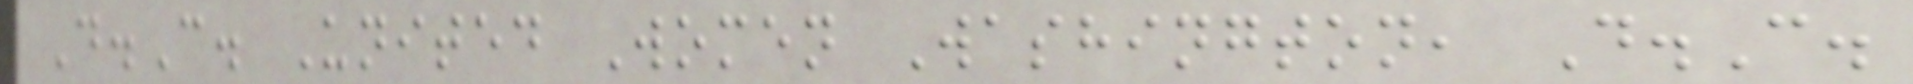D.C. United Women Washington, D.C.
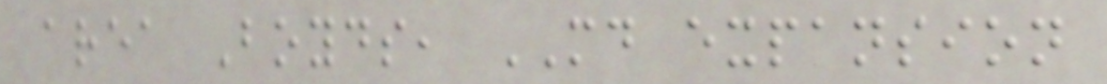area Boyds, MD expansion
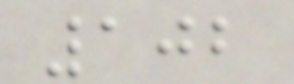102
